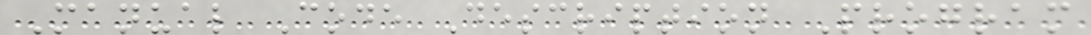Manual Code Description Program
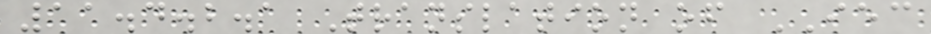11.4.2.1 Translation of IEC
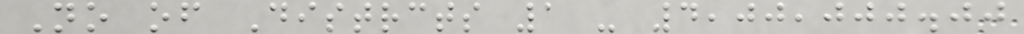No of Distrcts 1 - 4,00,000.00
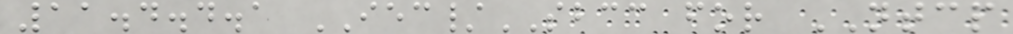11.4.4.1 IEC/SBCC for NTCP
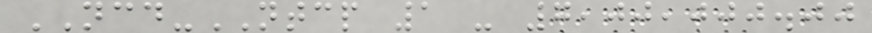NCD-NTCP 1 - 7,00,000.00
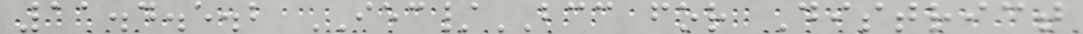11.4.5.2 IEC/BCC for District
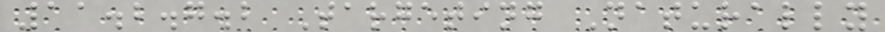11.2.7.2 Targeting Naturally
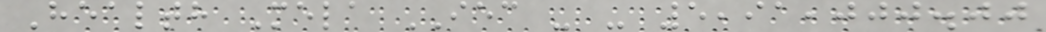Health Mela IEC - - 5,91,000.00
